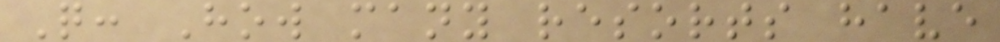Q: How many resorts have
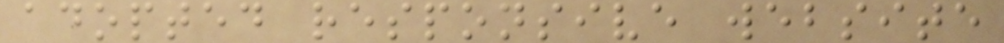adopted responsive website
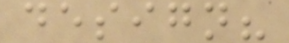design?
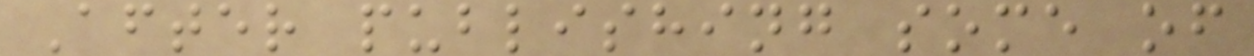After publishing some of
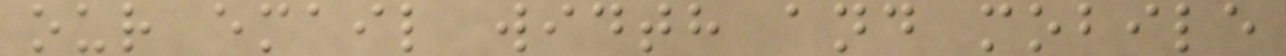our email width and mobile
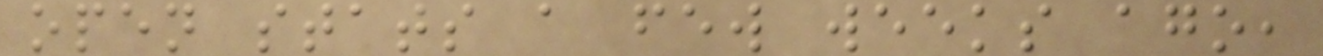open stats a few weeks ago,
